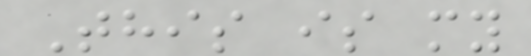This is my
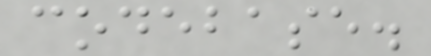codebase.
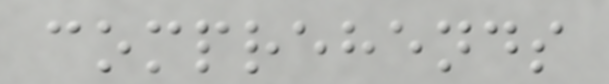comprehends
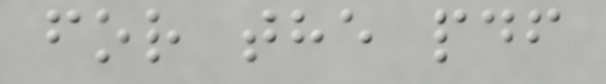for the pdf
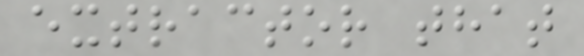extractor that
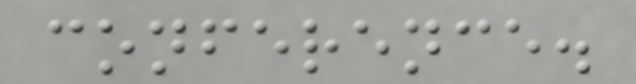conference.
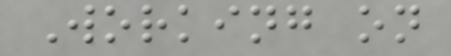Working on
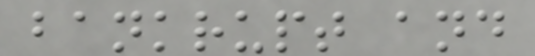bankrupt and
